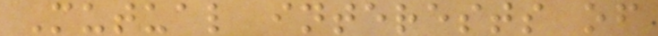Mutual interests of
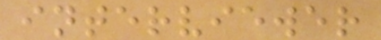interviewer
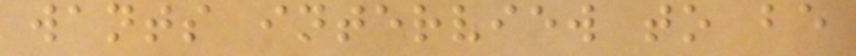wants interview to be
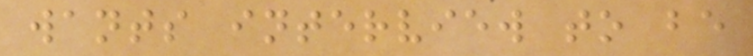wants interview to be
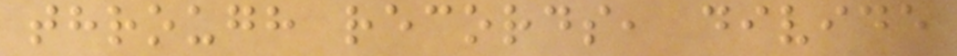through records, divide
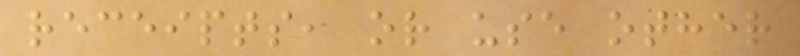receipts, or use other
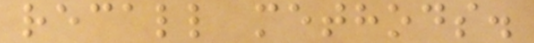recall methods.
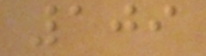109
